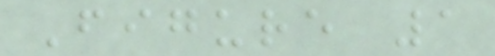Figure 1
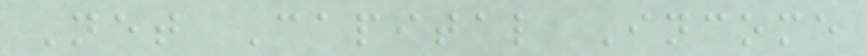Net Capital Income
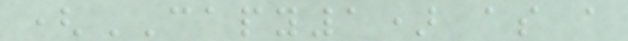(CAPY1) as a
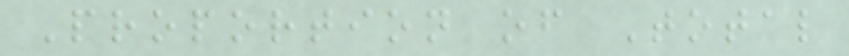Proportion of Total
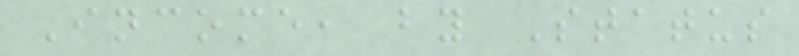Income, by Status
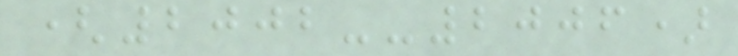(2002--2006)
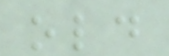old
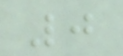0
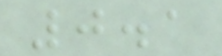0.1
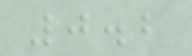0.2
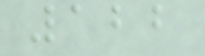122
